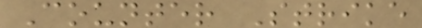Counter Strike
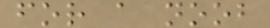for a noob
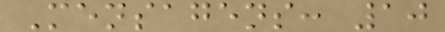Mensagens: 10
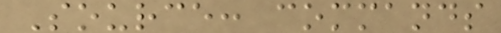Source: commands
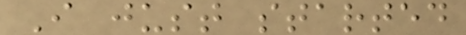I just started
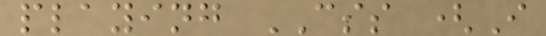playing CSS (I
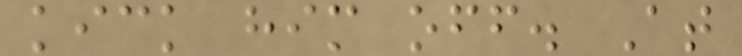kick him off. At
